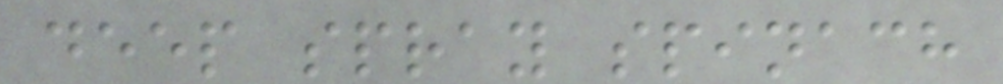deep spray spinach
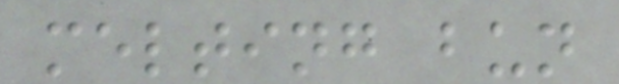melting bun
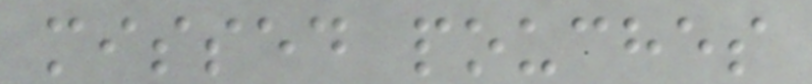missed pouches
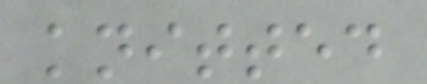knitted
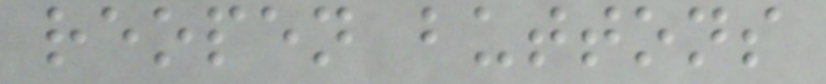reopen buttons
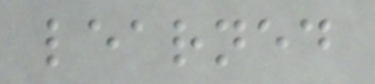learned
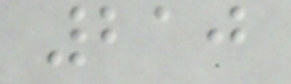210
